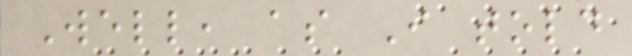Well, as I told
